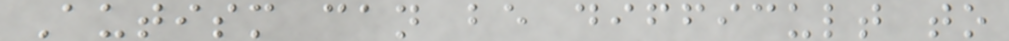Autism can be difficult to
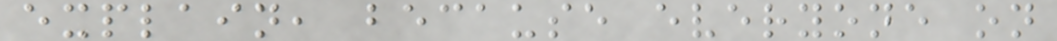explain, because everyone on
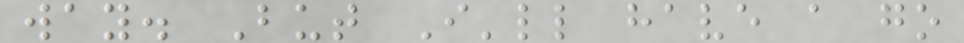way. But I'll have a go
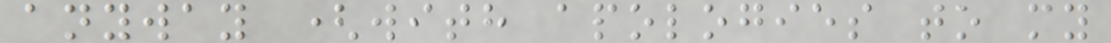anyway (with apologies to my
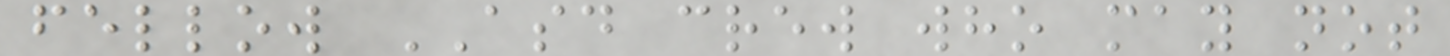fellow ASD crew who may not
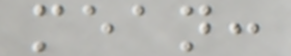mean:
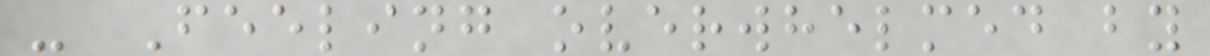- Feeling overwhelmed by
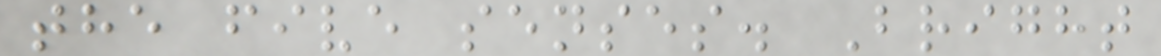the five senses. Bright
